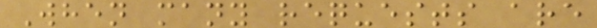When many requests are
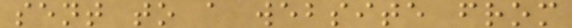sent to a website from
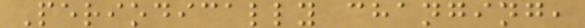Periodically changing,
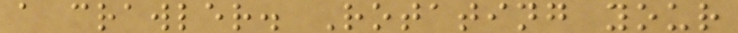a crawler. Rotating your
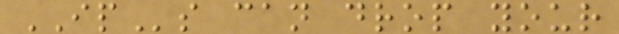IPs can drop your
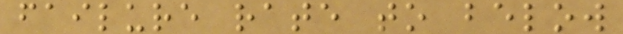failure rate to below
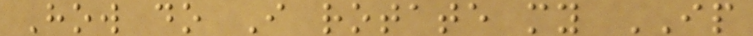How do I rotate my IP
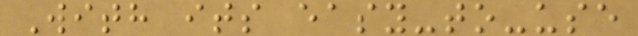With its easy-to-use
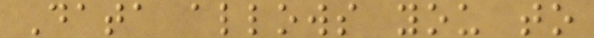Data allows you to
